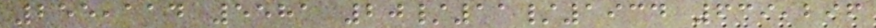255,114 5581 20/11/1934 639,296
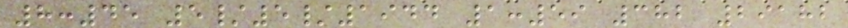8:45 5/5/1944 1:59 382 29182
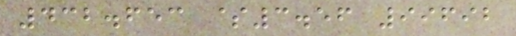432.653 $3.56 99692
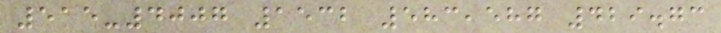515-4007 1532 583,587 429.73
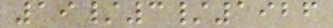19/3/1926
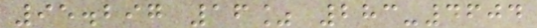95.297 16% 283-4604
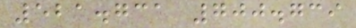521.731 700.739
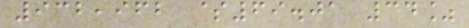932,962 $69.01 34%
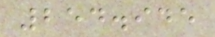254.945
